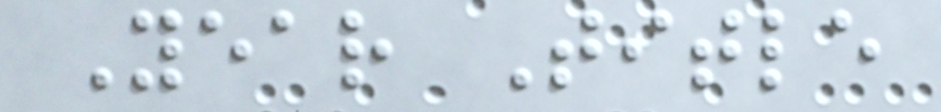Year Title
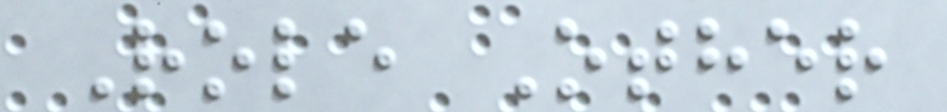Role Other
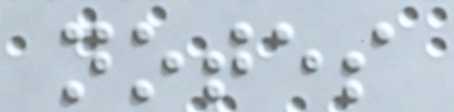notes
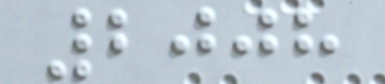2008
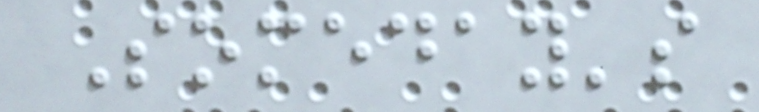Someday's
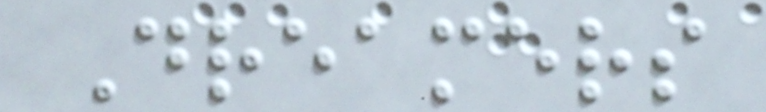Dreamers
